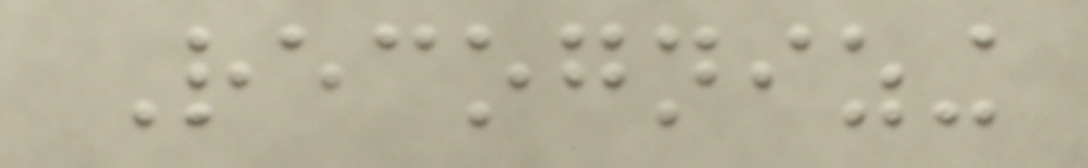Recognizing
